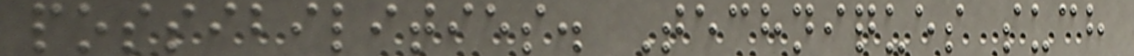possibilities. Techniques such
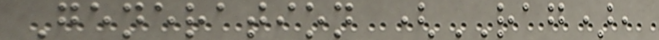Generation (RAG),
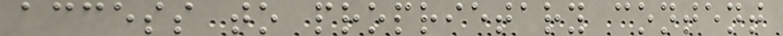access to proprietary content
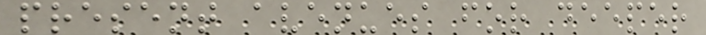present avenues for deeper
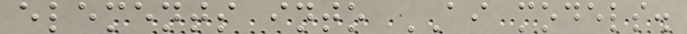elements into AI models.
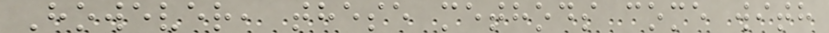However, these methods come with
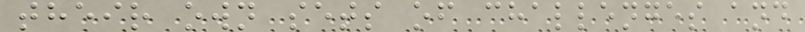their own sets of challenges and
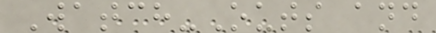Watch-Outs and
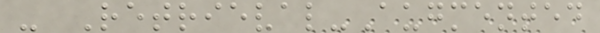- Retrieval-Augmented
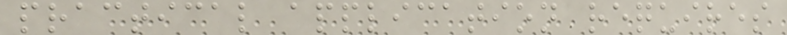practical application requires
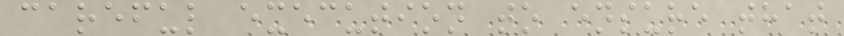careful execution to ensure that
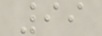99
